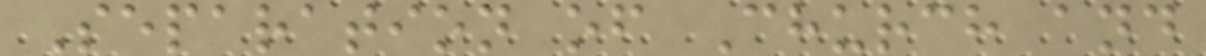Separation of Church and
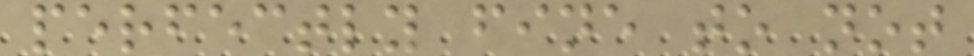perfectly fine to not
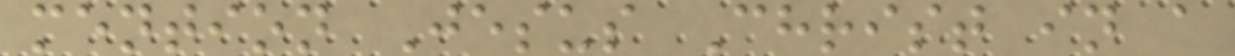mention Jesus Christ in a
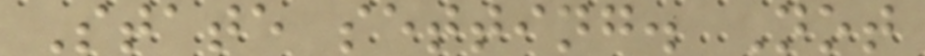State setting. Not
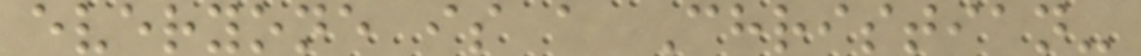everyone is a Christian-
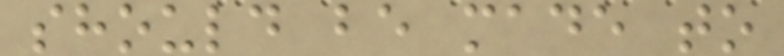should be made to
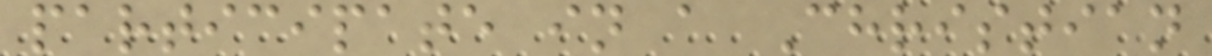participate in a Christian
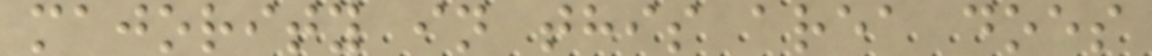majority in this area does
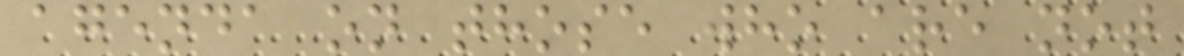agenda on those who are not
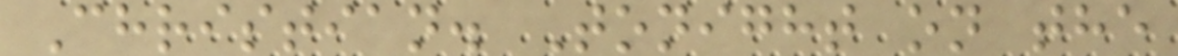Christian. Tonight on the
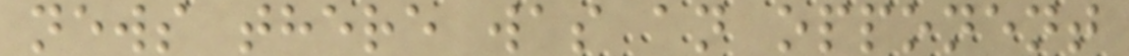news there was an opponent
